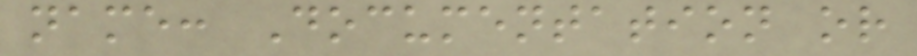name: Documentation or
